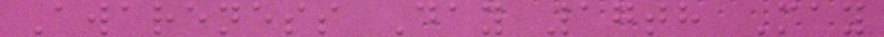Awareness Day 17th May
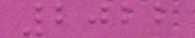2022
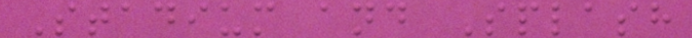Stadium and Splash
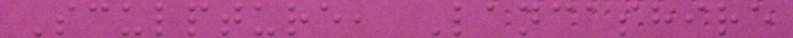Sculpture, Lancashire
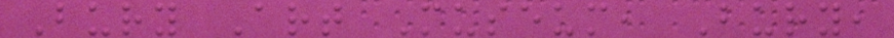Bury Art Museum, Bury,
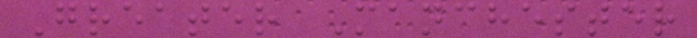Greater Manchester
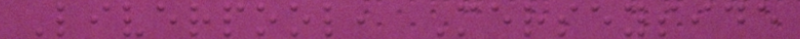Liverpool, Merseyside
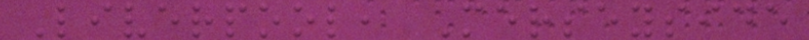Liverpool, Merseyside
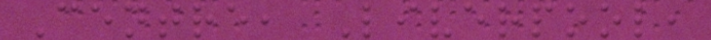Centre, Liverpool,
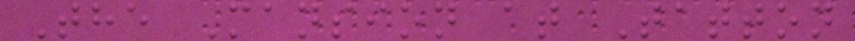The Mansion at Tatton
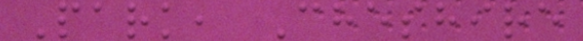Park, Cheshire
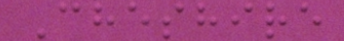Cheshire
